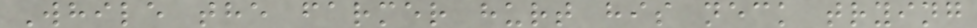While the farmer hurt his neck trying
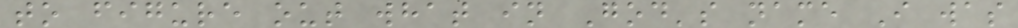to figure out what in God's name I was
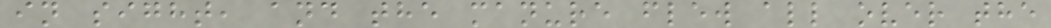in sight, and the manure flew all over the
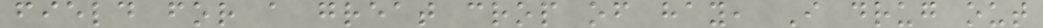field for a great crop of hay, I drug out
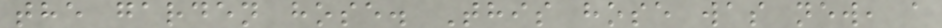the garden hose. This hose was new, a
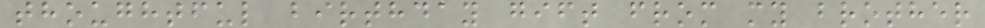thoughtful birthday gift from my brother
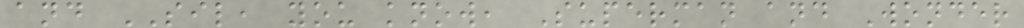and SIL, you know, Superman and Wonder
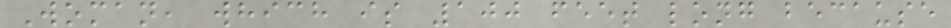Woman, which is 100 feet long because
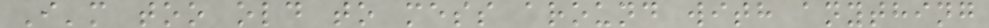I'm too old to mess around with anything
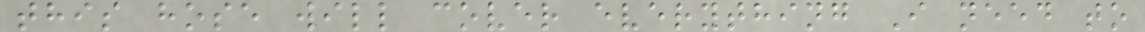this hose will cover everything I need to
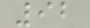92
